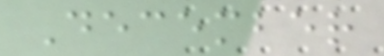December
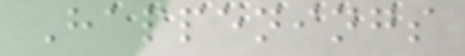Happenings
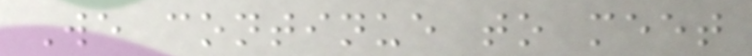We continue to meet
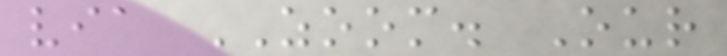via ZOOM. Our
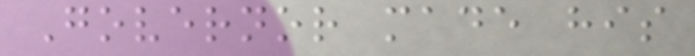Governor made his
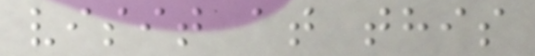visit at this
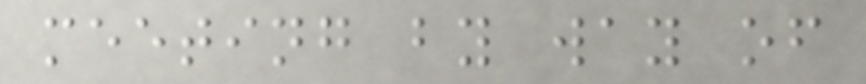meeting by way of
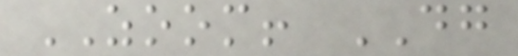ZOOM! DG
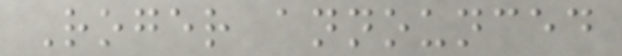Roger announced
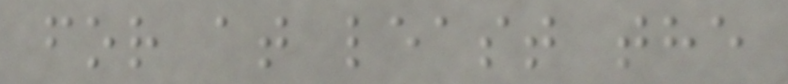for at least the
